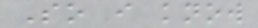So i know
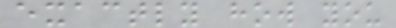exactly how you
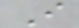I
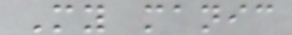My manic
